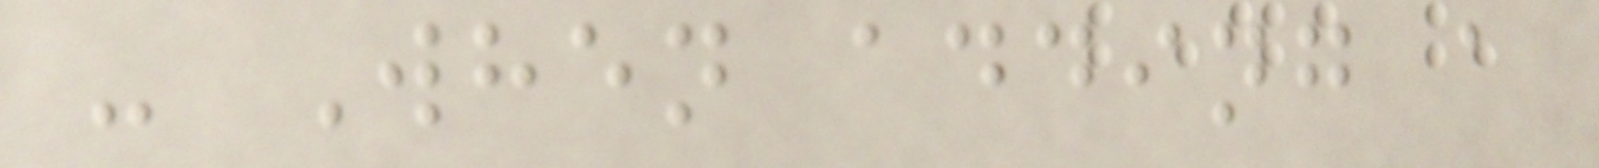- When adding a
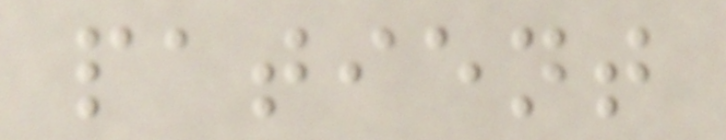patient
